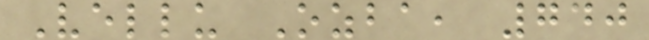Vellu Ozba, 740
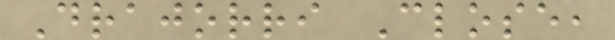Drajorri Close,
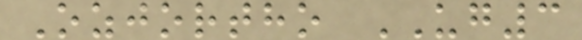Ozjortho UG3
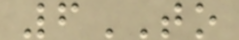6TO
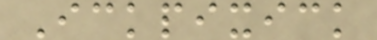Ickpixick
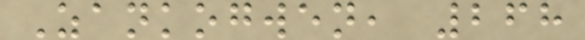Zankogwen, 268
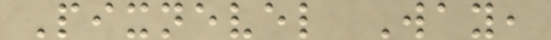Pixnevel Way,
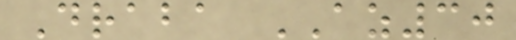Draba AZ30
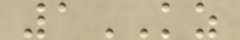1KZ
